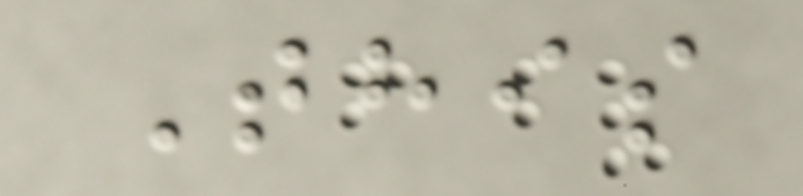This
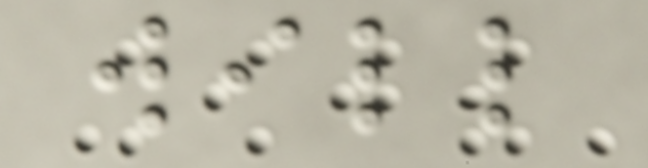will
